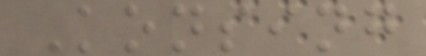Konsing
